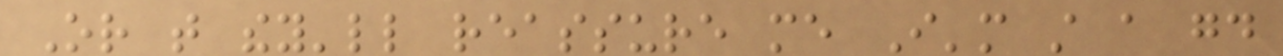Or that they'll reassure me I'm still a good
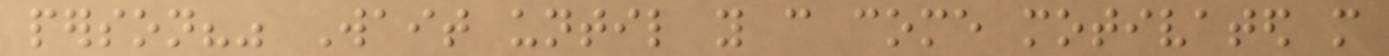person?" Wait until you can come motivated more
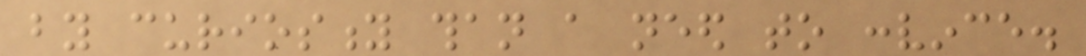by curiosity than a need to convince.
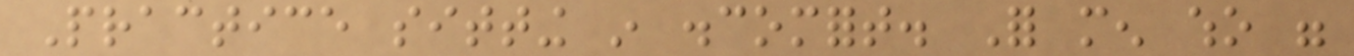Practice sitting in discomfort. For men who were
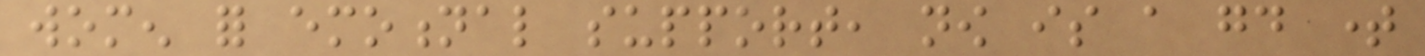women for emotional support, now is a good time
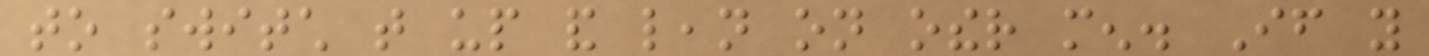to switch that up and lean on other men. If you
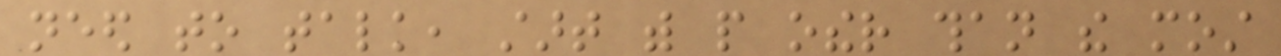need to talk, start with people other than the most
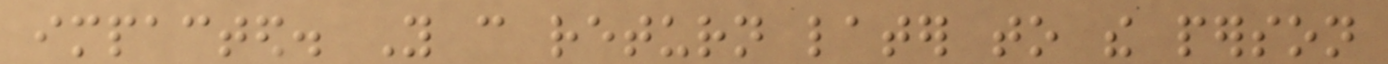impacted. You can return later to the person
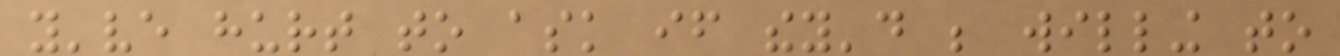you've hurt to ask if they'd be willing to
